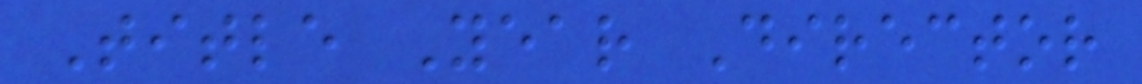Title Year Director
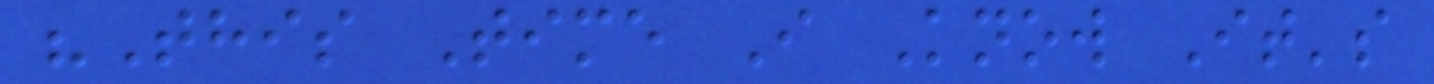"This Time I Know It's
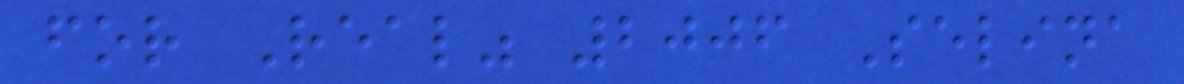for Real" 2006 Selina
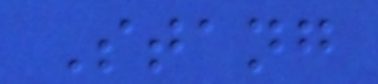Stang
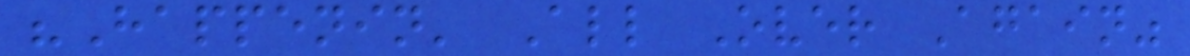"Happenin' All Over Again"
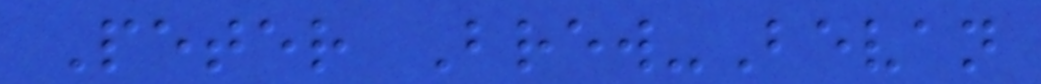Peter Brew-Bevan
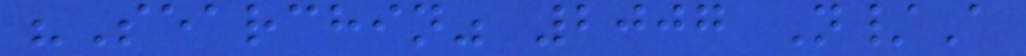"Searchin" 2007 N/A
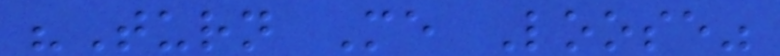"Turn Me Loose"
